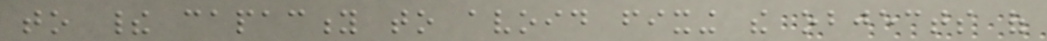to their capacity to avoid fixing the objects of
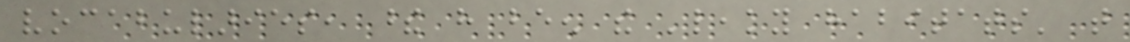vocabularies, these have been the 'leaky habitats' that
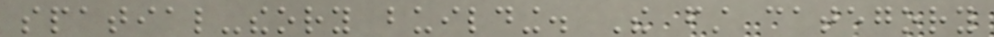spatial-theory building. The first category
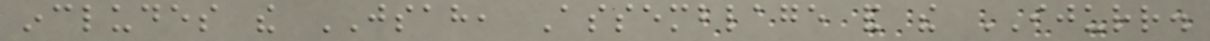includes the JSAH, Assemblage and the IJURR.
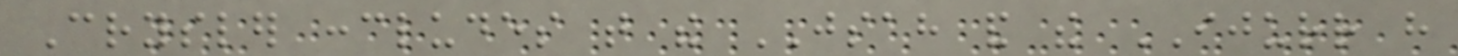Crysler concludes that the JSAH and the IJURR have
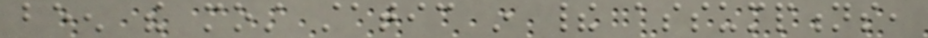been the most static in their assumptions,
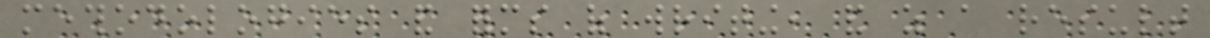methodologies and forms of writing, and as a result
